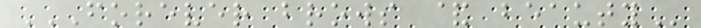FOREVER BROWS & BEAUTY
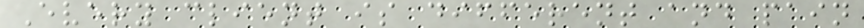Every client is different and pain
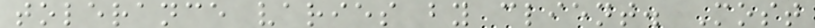tolerance varies by client. Most
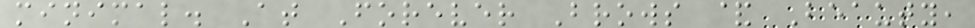minimal. At Forever Brows & Beauty,
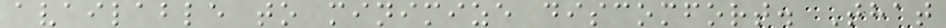available to minimize discomfort. That
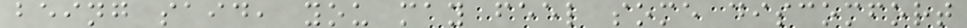being said, you may feel some discomfort
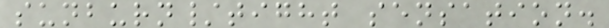sunburn/tight sensation.
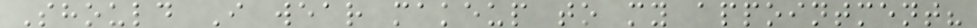Should I wear makeup to my appointment?
